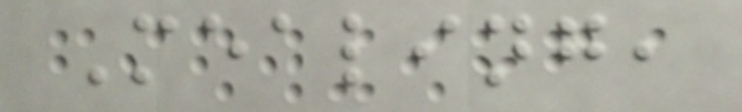Mealing,
